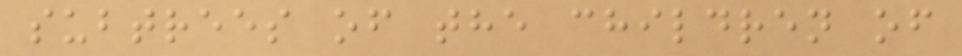subtrees of the children of
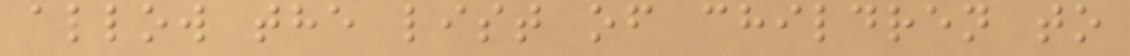allow the list of children to
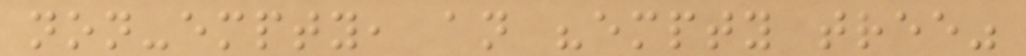non-empty, an "empty tree"
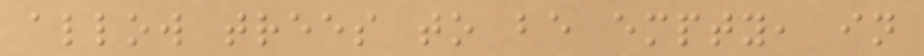allow trees to be empty, in
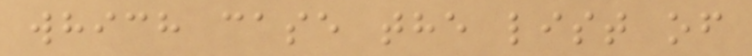which case the list of
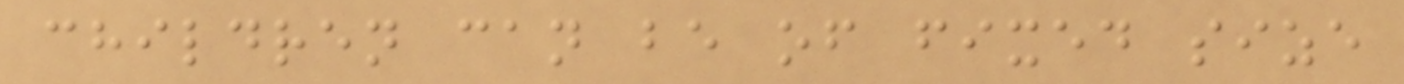children can be of fixed size
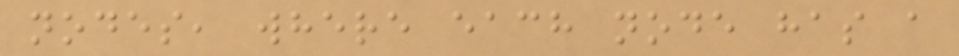nodes, where each node has a
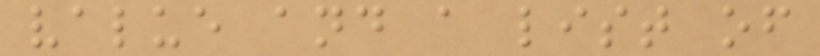value and a list of
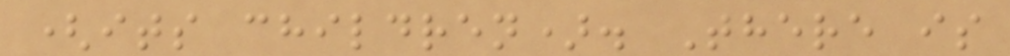(its children). There is
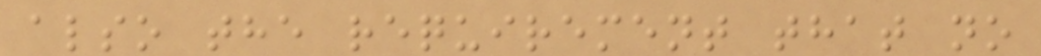also the requirement that no
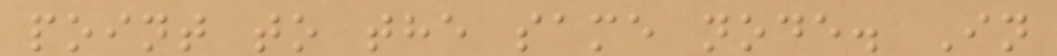point to the same node. In
